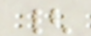{
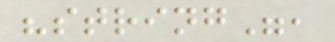"string",
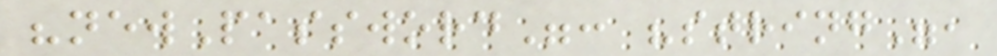"newPassword": "string",
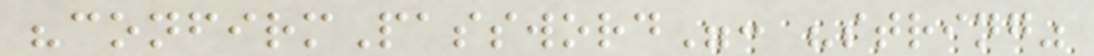"confirmPassword": "string"
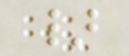}
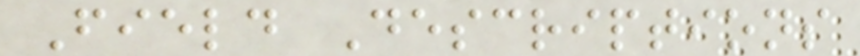Field Descriptions
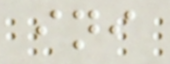ini
